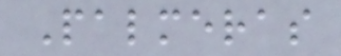Palmeras
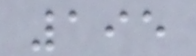195
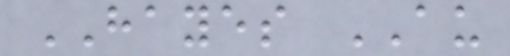HAYES AU
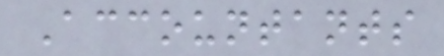Accountants
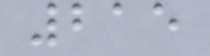215
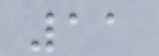11
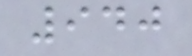940
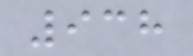938
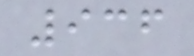936
